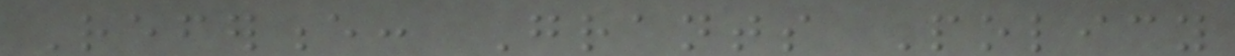Reference: Grants Policy
